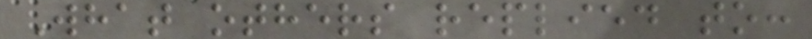What others replied to:
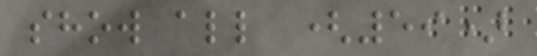show all (59)
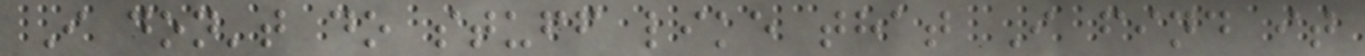I don't do stuff like that I find it
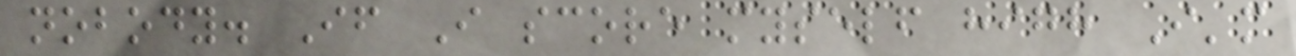nobody. If I score myself high I'm
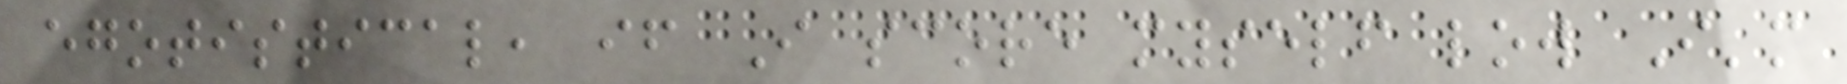egotistical, if I score myself low I'm
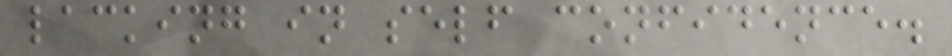lacking in self confidence.
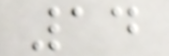14
